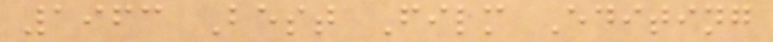1963 Best Film Editing
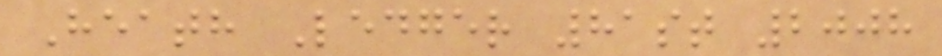Heath Ledger 81st 2008
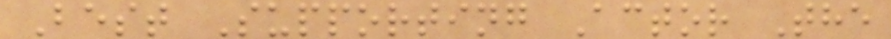Best Supporting Actor The
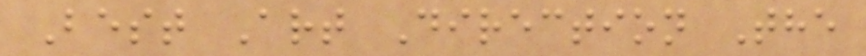Best Art Direction The
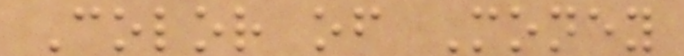Color of Money
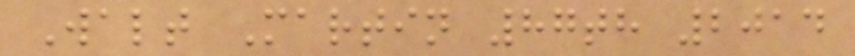Walt Martin 87th 2014
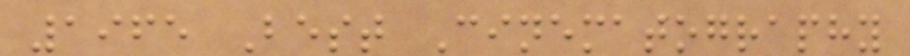1965 Best Cinematography
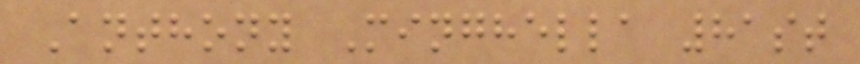Anthony Minghella 81st
